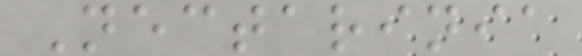Nectarinia
